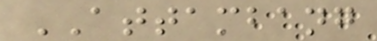ATTAMBANG
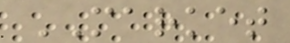MARKET
